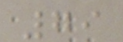79
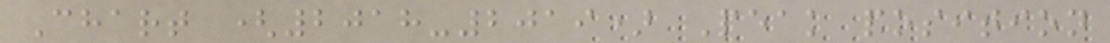Chart (2018-2019) Peak position
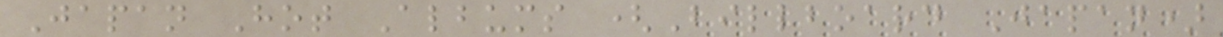Japan Hot Albums (Billboard Japan)
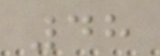48
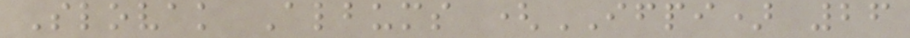Slovak Albums (IFPI) 26
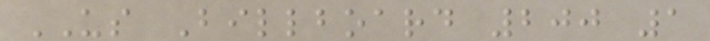US Billboard 200 1
